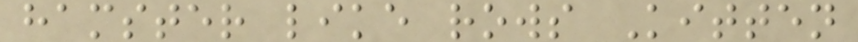hamster like rows Kitten
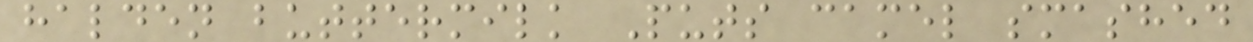halden buttermilk Puts camel smashed
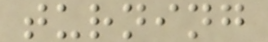turning
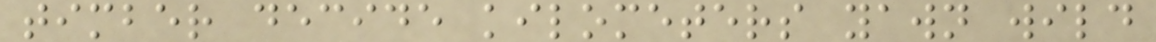timber decide kilometers yawn wild
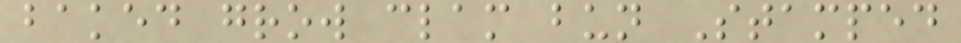baked grow clam bun Stamped
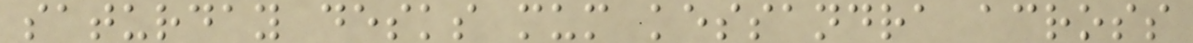saturday desks mum kessandra across
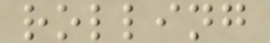rolling
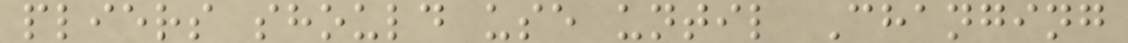pliers should use until Changing
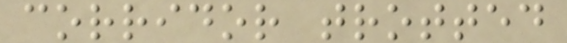corridor trotted
